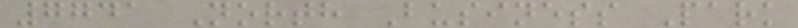7741 North Business Park
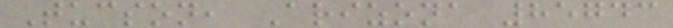Tucson, Arizona 85743
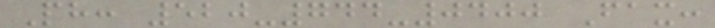Ph: 520-744-0400 Fax:
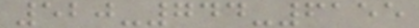520-744-6155
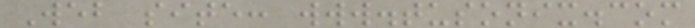Web site: www.tusonix.com
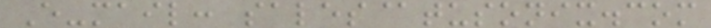E-mail: sales@tusonix.com
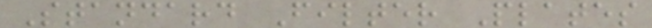Standard Filter Plates
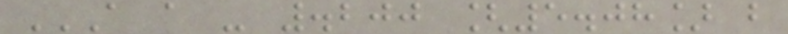A A - .200 [5.08] B
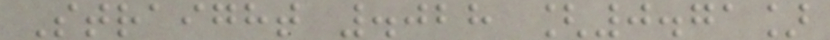Straight .028 [0.71]
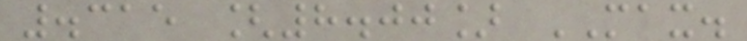.315 [8.00] MAX.
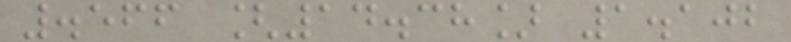.566 [14.38] 1.102
